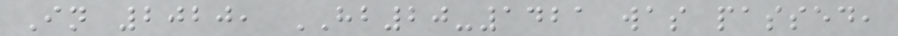In 2020, HB20-1421 was passed,
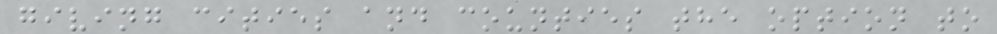giving cities and counties the option to
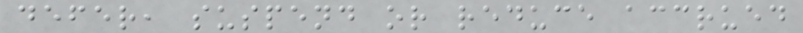defer, suspend or reduce accrued
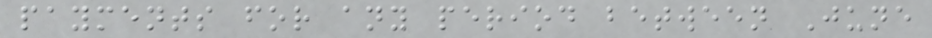payments for any period between June
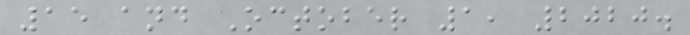15 and October 1, 2020.
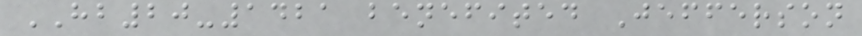HB20-1421 benefited Jefferson
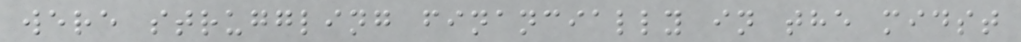were struggling financially in the midst
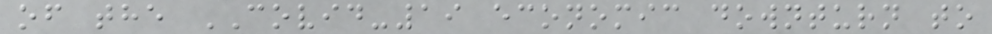of the COVID-19 economic downturn to
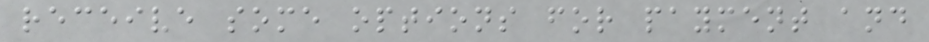receive some options for payment and
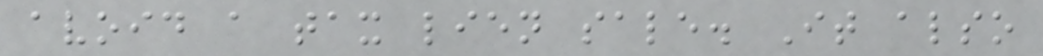avoid a tax lien sale. It also
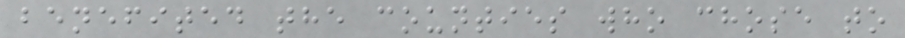benefited the counties who chose to
